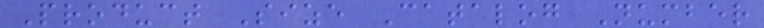Product Size Catalog Number
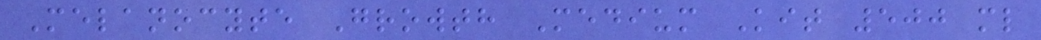Melanocyte Growth Medium Kit 500 ml
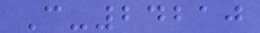C-24210
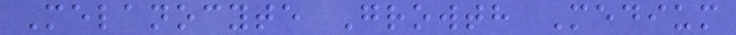Melanocyte Growth Medium
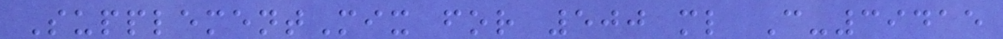SupplementMix for 500 ml C-39415
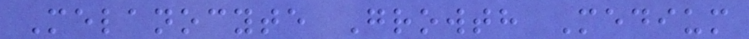Melanocyte Growth Medium
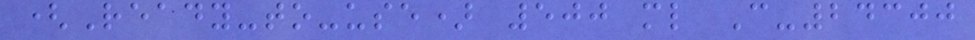(Ready-to-use) 500 ml C-24300
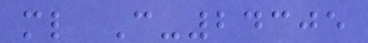ml C-24305
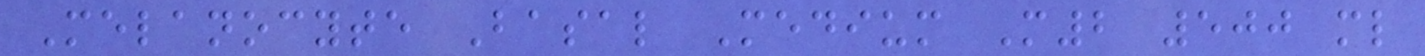Melanocyte Basal Medium M2 500 ml
